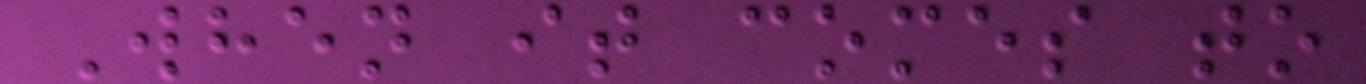When it comes to
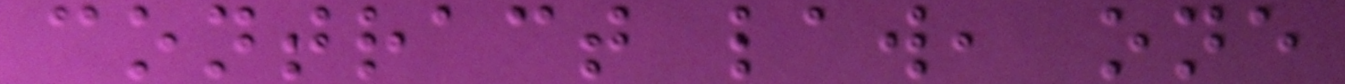contract law, one
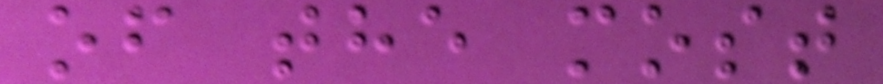of the most
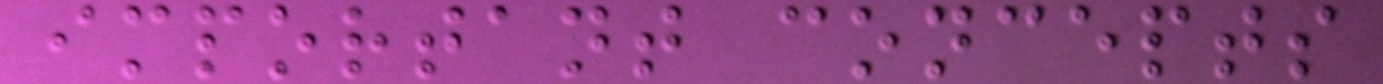important concepts
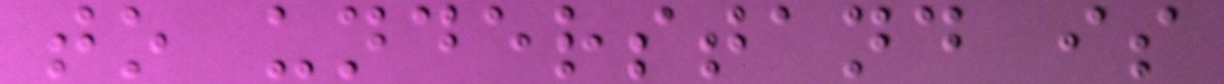to understand is
